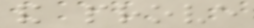and prove
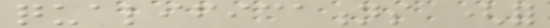qualifications (for
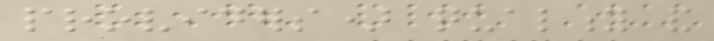providers) quality and
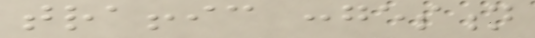traffic congestion
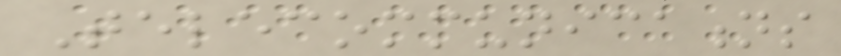Telecommunications
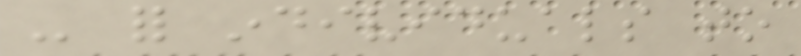- for individuals to
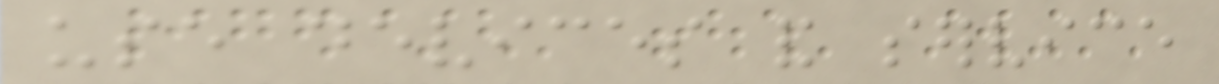use devices and service
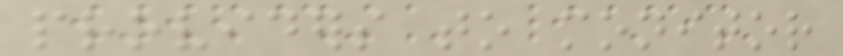providers to monitor
